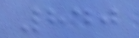840
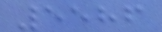5586
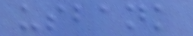usbank
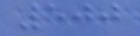500
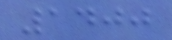1400
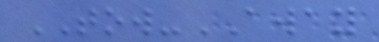TOW-AWAY
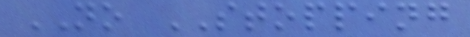NO STOPPING
